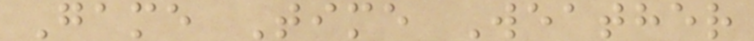Game Time Weather
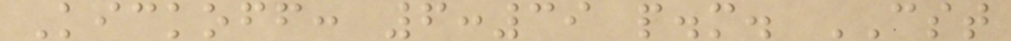Kickoff: 6:39 p.m. CST
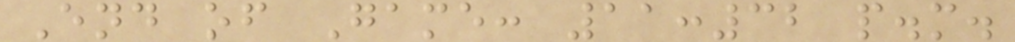End of Game: 11:32 p.m.
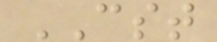CST
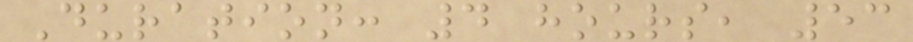Duration: 4 hours, 53
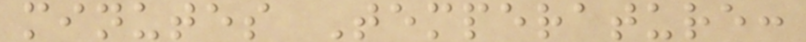minutes Temperature:
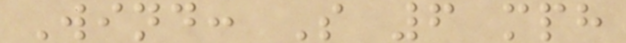Wind: S 6 mph
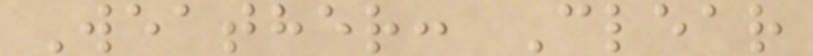Weather: Clear
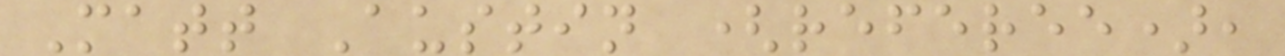Matt Austin (referee),
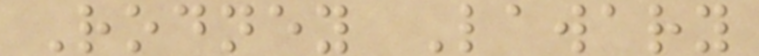Rodney Lawary
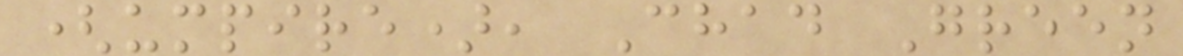(umpire), Chad Green
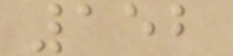152
